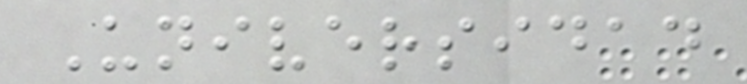Universidad
